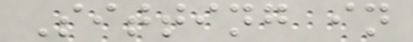Sitting in
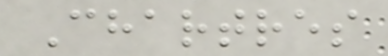Chartres
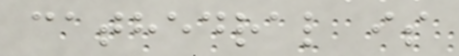cathedral is
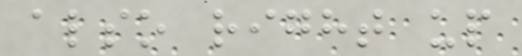also right up
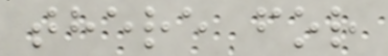there for
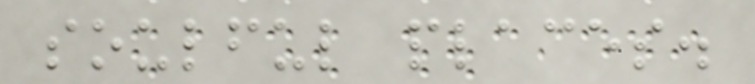soulful places.
